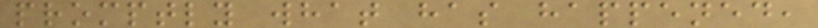promptly what has happened,
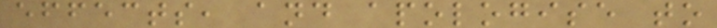effects, and apologise to
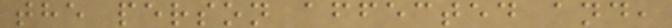the person affected and,
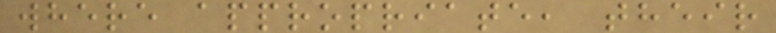where appropriate, their
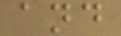and
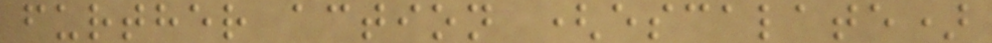further action (escalate)
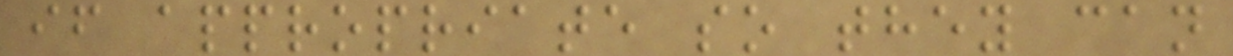if appropriate so they can
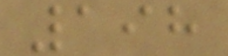198
